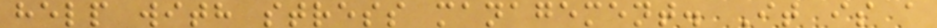help with stress management. It is a
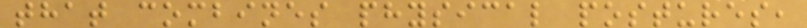that combines physical postures,
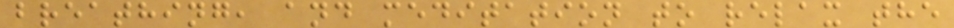breathing, and meditation to relax the
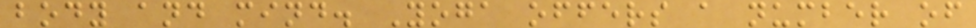body and mind. Yoga offers a number of
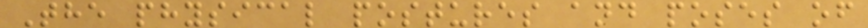The physical postures and poses of
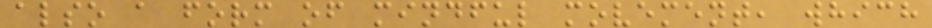also a form of mindful movement, which
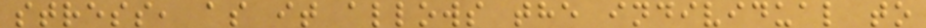stress, as it allows the individual to
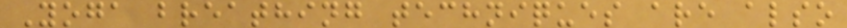Yoga breathing techniques are also
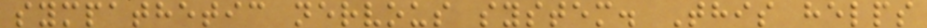sympathetic nervous system. This helps
